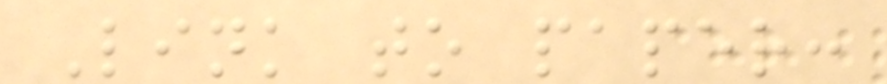Link to paper:
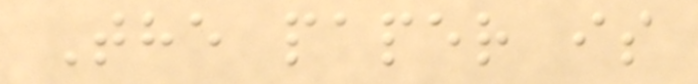The paper is
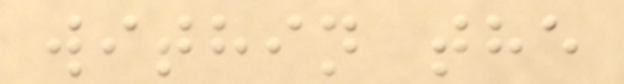within the
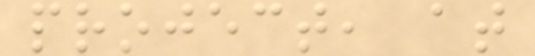project, at
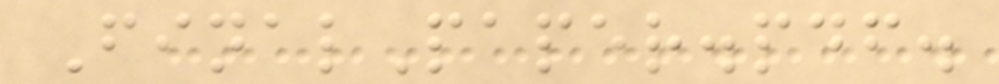FinalPaper.pdf.
